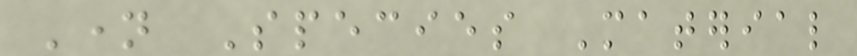Name Species Material
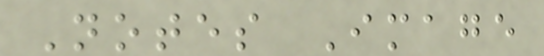Notes Image
